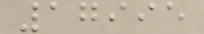17995
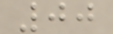00
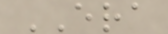ERA
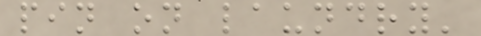pin on laundry'
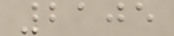2105
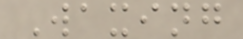Waxing
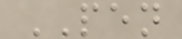PEN
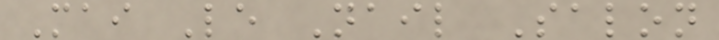Mai Le Nail Salon
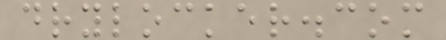drylocker.com
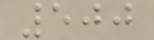500
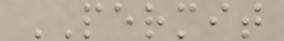PERMIT
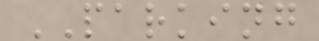PARKING
